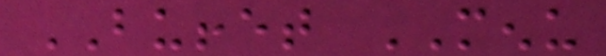BUFFET MENU
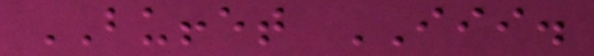BUFFET III.
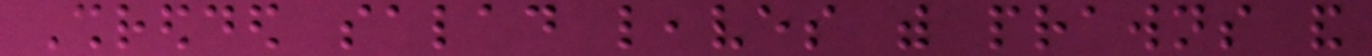Shredded salad leaves with prawns and
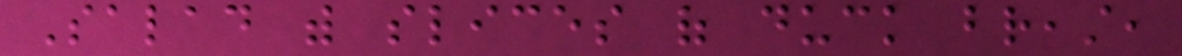Salad with slices of duck breast,
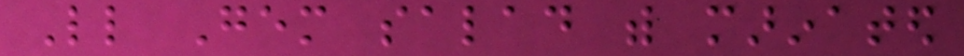Little Gem salad with marinated
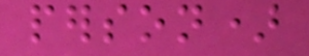person)
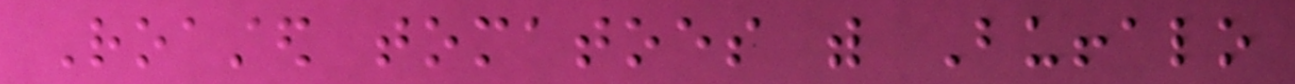Roasted tomatoes with Buffalo
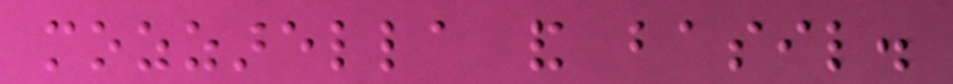mozzarella and basil.
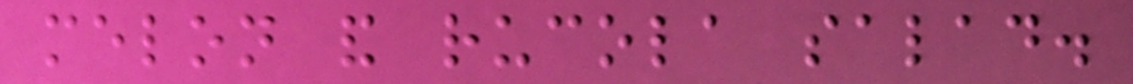melon and rucola salad.
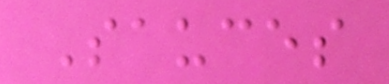Sauces
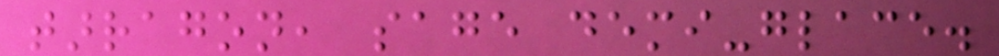tarragon, sage demi-glace.
